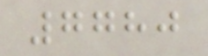7780
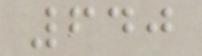640
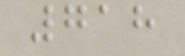718
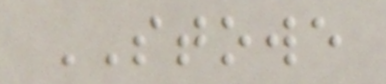STOWE
